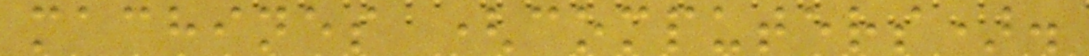machines (computers).
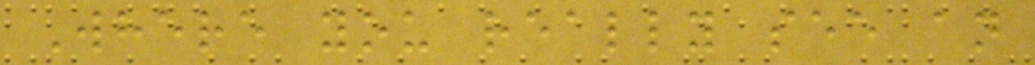Where you really see an
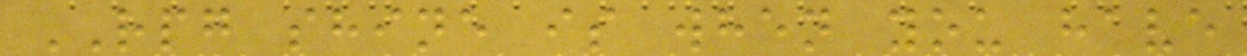RPG shine is when you have
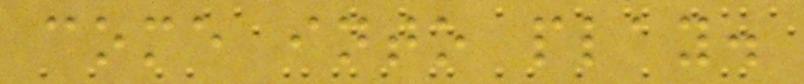come into play.
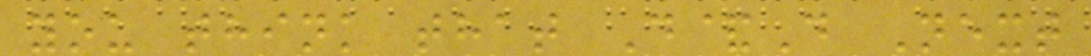you think that D&D Next
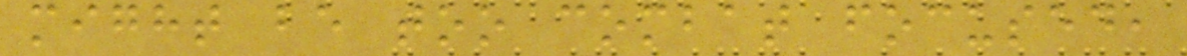might be too combat focused,
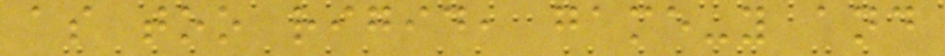as too rigid, game-y and
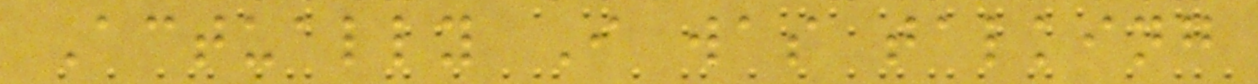Actually I was talking
